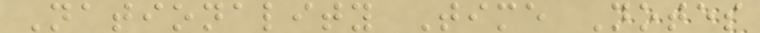Nationality Time Notes
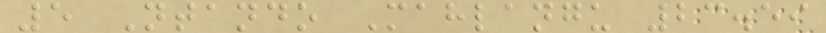5 Ntando Mahlangu 23.59
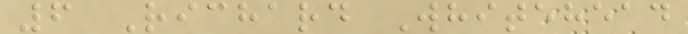6 Richard Whitehead
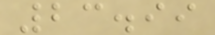23.99
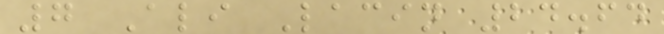7 Ali Lacin 24.64
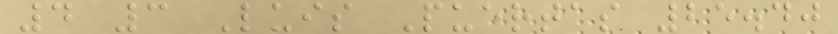4 3 Luis Puertas 25.40
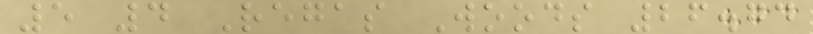5 4 Regas Woods 26.74
